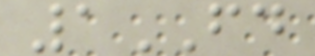1FD
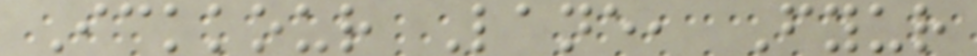Ickkour Lane, Fyur
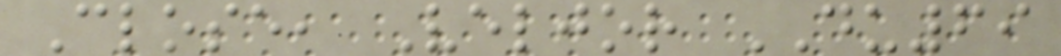Close, Veljor DU69
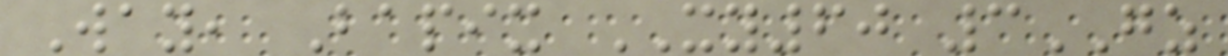Way, Bapix XY60 3GZ
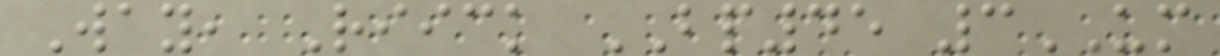Way, Riick BP45 3UM
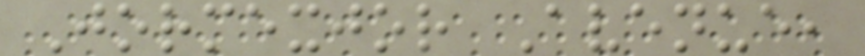Jormexjor Avenue,
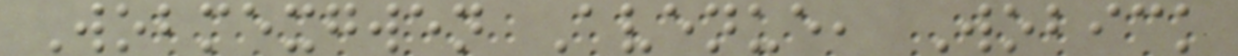Wobmexgwen Avenue, Wobick
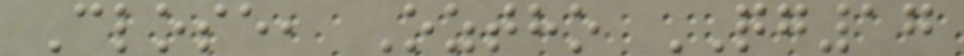Close, Oztho QG17
